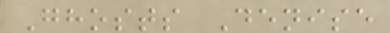Ghosts Denise
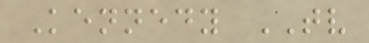Kennedy TV
